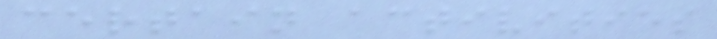certain activities
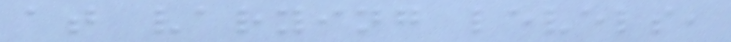at varying levels,
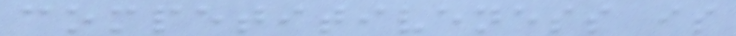competitiveness is
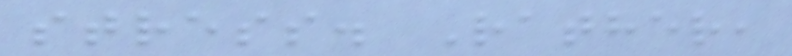stress. Rather,
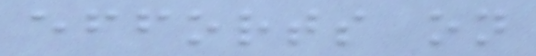efforts on
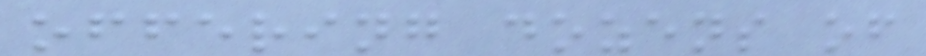offering dozens of
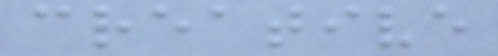creative
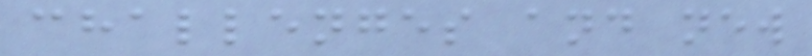challenges and new
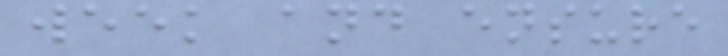week and ensure
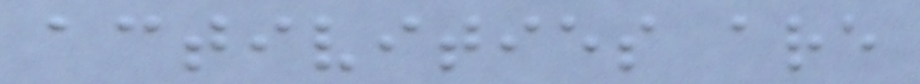activities are
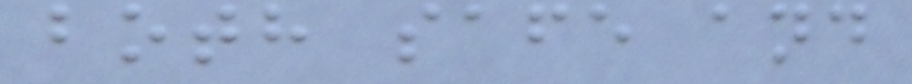both safe and
